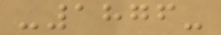-1876-
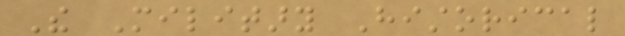The Military Historical
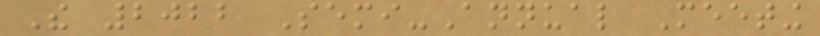The 2022 Semi-Annual Meeting
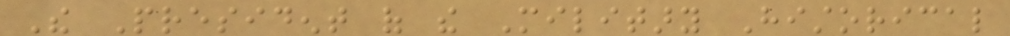The President of the Military Historical
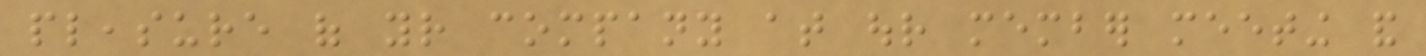pleasure of your company at our member meeting and
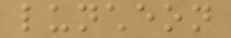luncheon
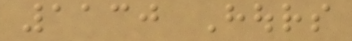1130 Hours
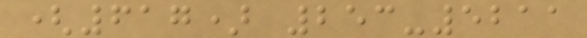(617) 253-5211
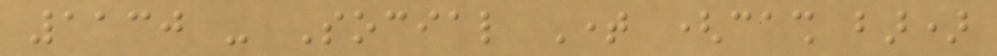1130 - Social Time (cash bar)
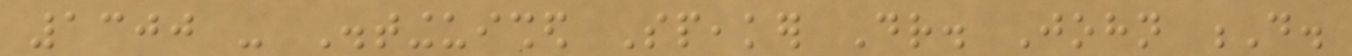1300 - Distinguished Speaker Dr. John D.
